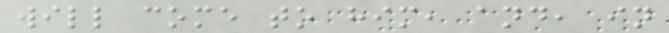will come to him, and, in
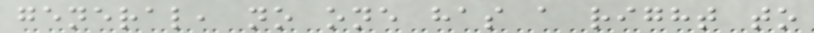general, no one has a right to
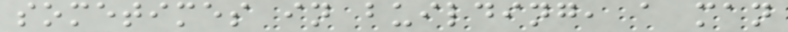sometimes in building, a man
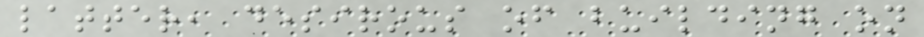latter, desirous of building on
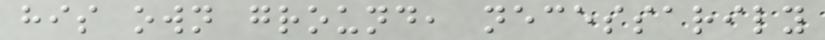his own ground, necessarily
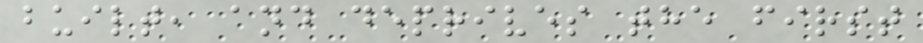built, and deprives the first
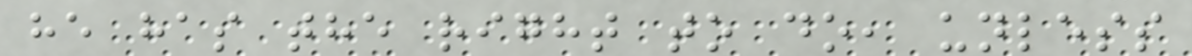he has the right to do, unless
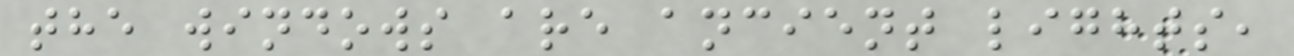the windows are ancient lights,
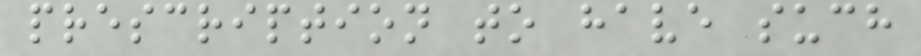prescription to have such
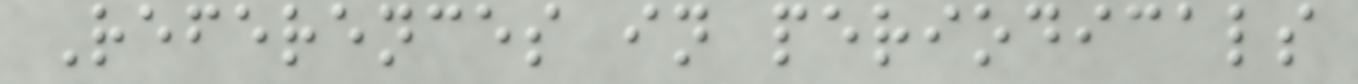References in periodicals
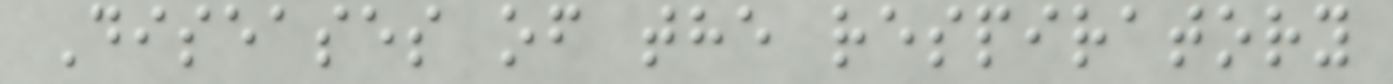Diseases of the respiratory
